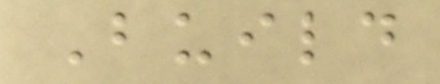Build
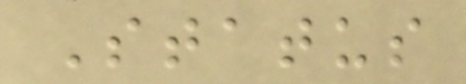Status
